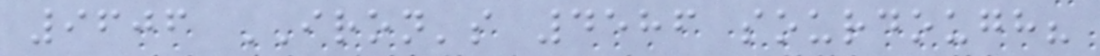9606 IRON's 4586 sourdough?
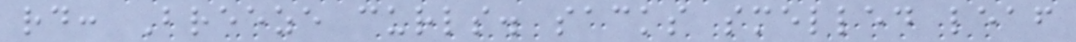rd: Breeze curls. sacks smelled leaf
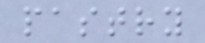pastry
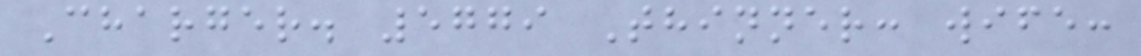Charger. 5779 Thinner: wife:
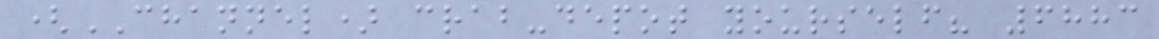(CHANNEL) crab-depot yourself? 6883
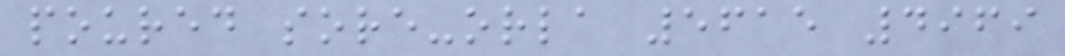poured sore-orla 5615 4969
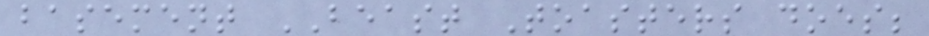basement BEAST Toasters does;
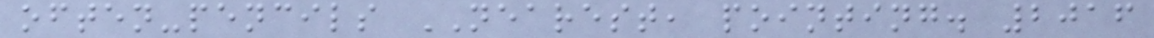often-pencils NEAREST, pointing. 2016
